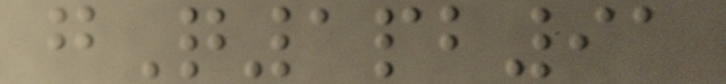gQ1pb91
